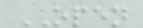OPEN
